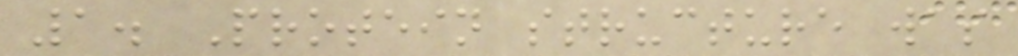1. Protein structure was
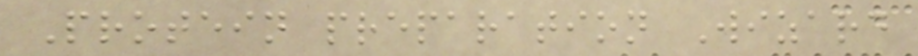Protein preparation Wizard
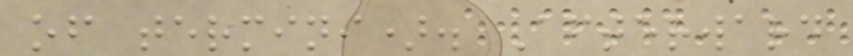of termini). Afterward
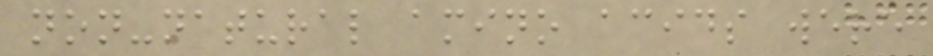non-natural amino acids were
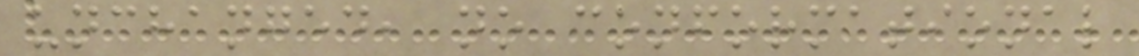unchanged, no conformational
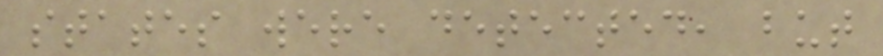states were detected, but
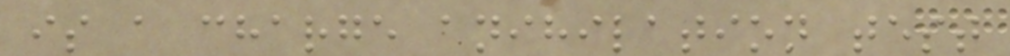is a charge anihilation test
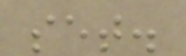set.
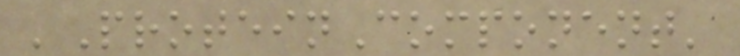'ProteinComponent'
